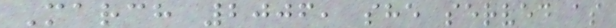March 2006, she served as
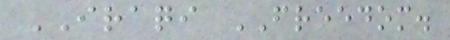IRAQI FREEDOM.
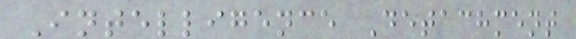Intelligence Detachment
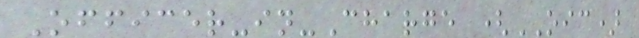Officer-in-Charge (OIC)
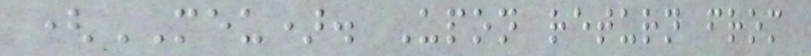(MEU). Upon return from
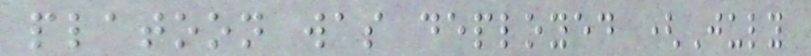platoon was deployed (July
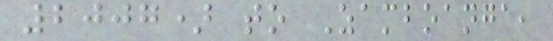2007) to Zamboanga,
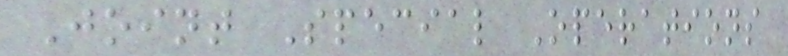Joint Special Operations
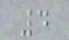4
